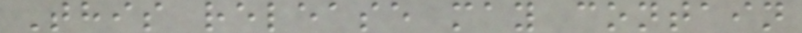This release may contain
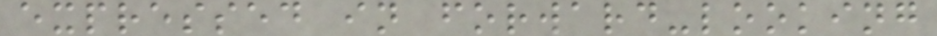expressed in forward-looking
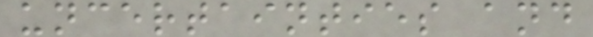uncertainties and
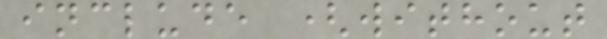include (without
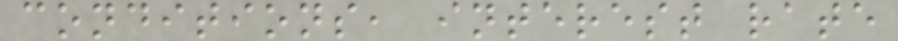conditions, interest rate
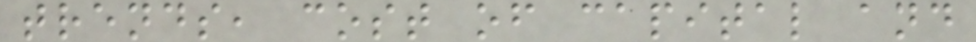trends, cost of capital and
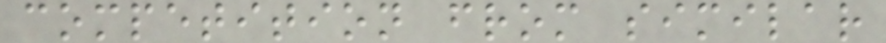competition from similar
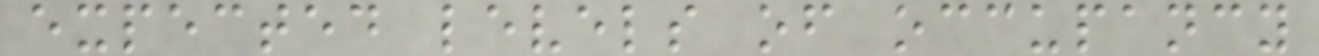expected levels of occupancy
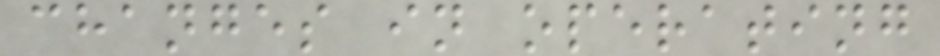changes in operating
